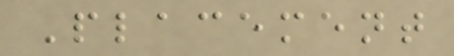Placement
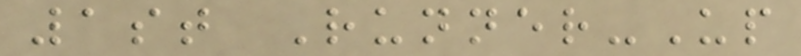1st Runner-Up
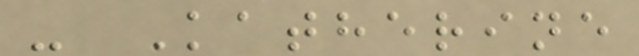- Katherine
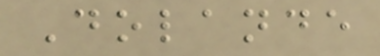Dolande
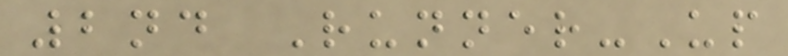2nd Runner-Up
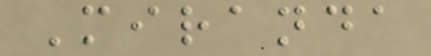Miranda
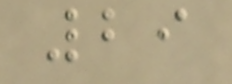29
